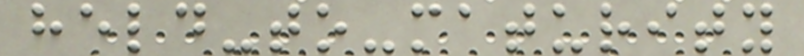held-to-maturity
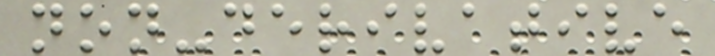non-derivative
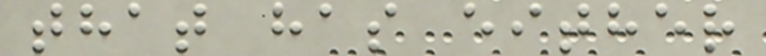that has either
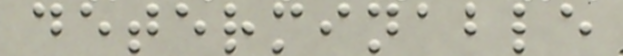determinable
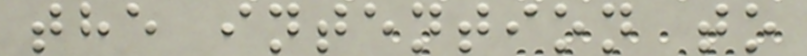the intention to
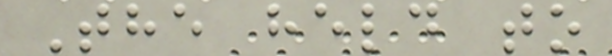The held to
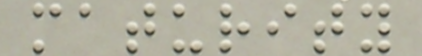maturity
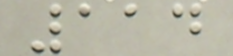114
